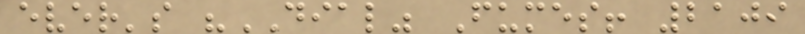ever's "DIAL" Fumes! 2109
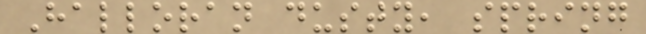Halloran dusty, spring
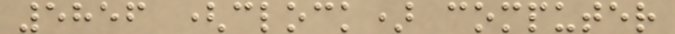5856 (clock) computer
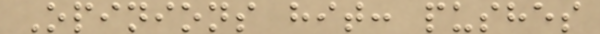Opinions hit: pushes
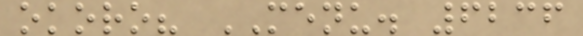okoro? MENU. 6236
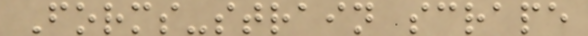Forms-strain scrape
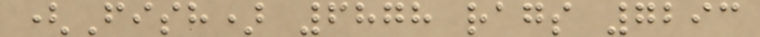(Fish) 6878 rags 7293
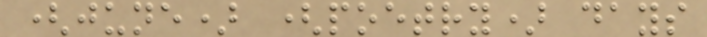(june) (poetry) days
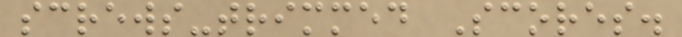screws-trimmed Scores.
